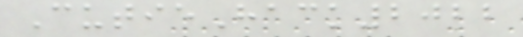CutieHack2022
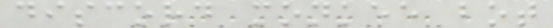discord monkee bot
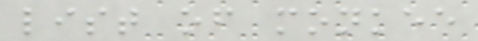list of monkee
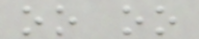oo oo
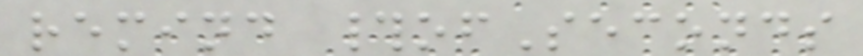remind #ofSeconds
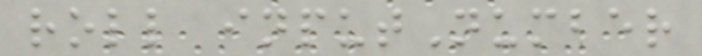roll inputNumber
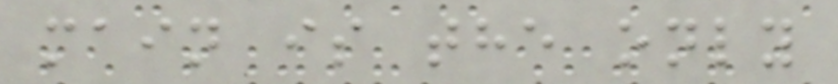main is the only
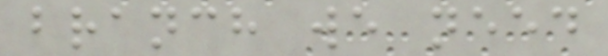branch we need
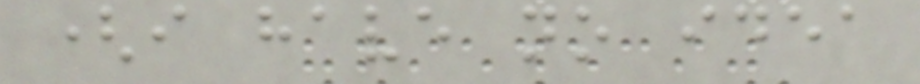(i have no idea
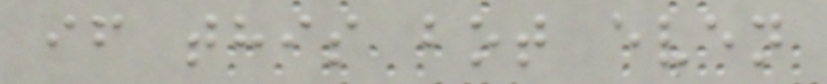if this bot even
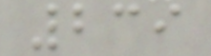239
